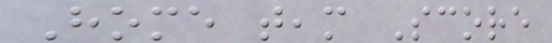Home team Score
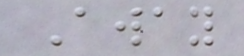Away
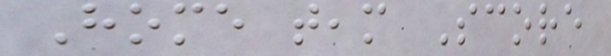Home team Score
